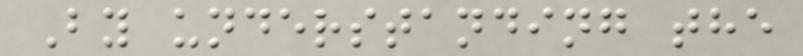By understanding the
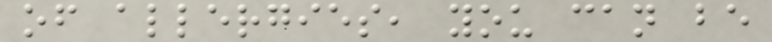of allergies, you can be
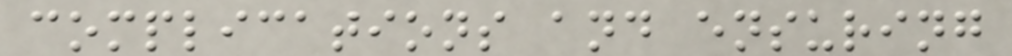complications and ensuring
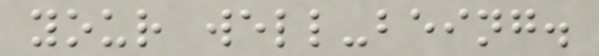your well-being.
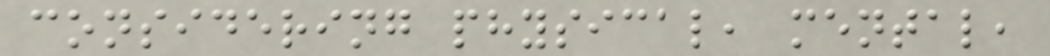considering physical, mental,
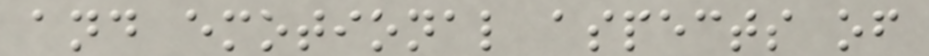and emotional aspects of
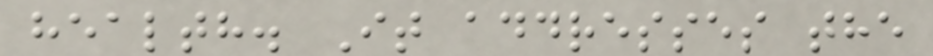health. It addresses the
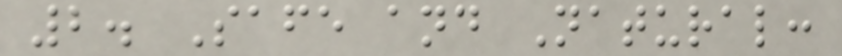2. Safe and Natural:
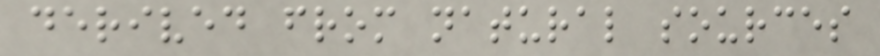derived from natural sources
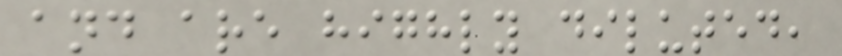and are highly diluted,
